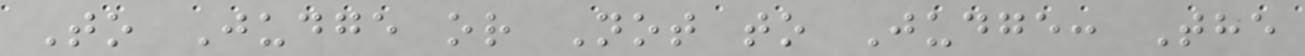To Judge or Not to Judge: The
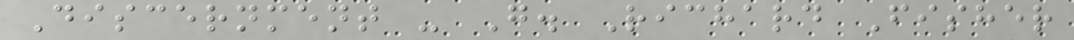Discernment - G. Richard Fisher
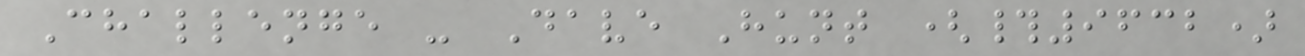Challenge - Dave Hunt (#9632)
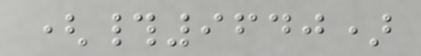(#9640)
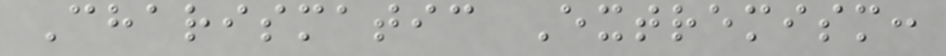Charismatic Extremism:
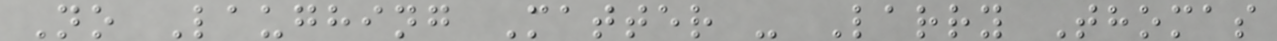No Laughing Matter - Larry Thomas
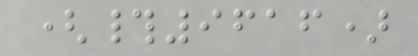(#9616)
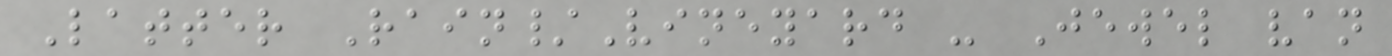Latter Rain/Vineyard - Jewel van
